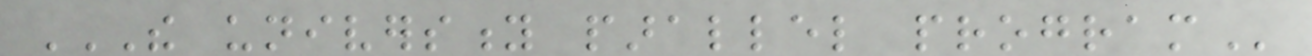THE UNIVERSITY PARALLEL PROGRAM
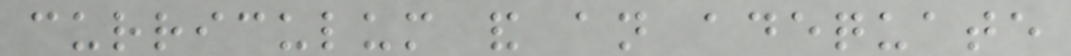curriculum and an adequate
